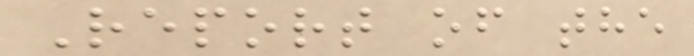Report of the
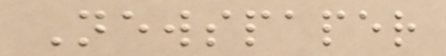Newspaper
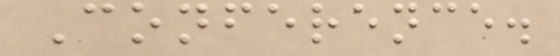Conference.
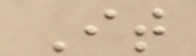It
